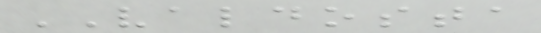VALDOSTA
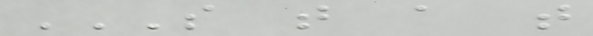S T A T
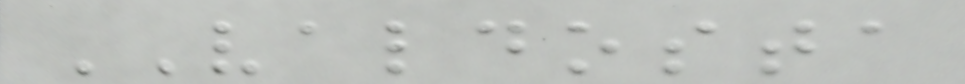VALDOSTA
